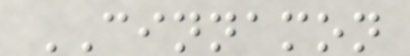CINNAMON
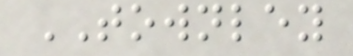TOWNLEY
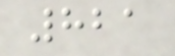821
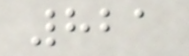821
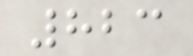823
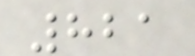821
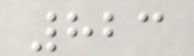823
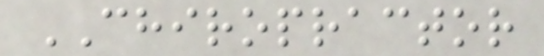CHIROPRACTOR
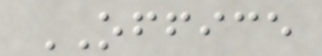OFFICE
